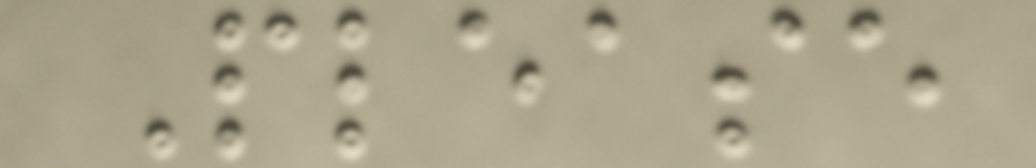Please
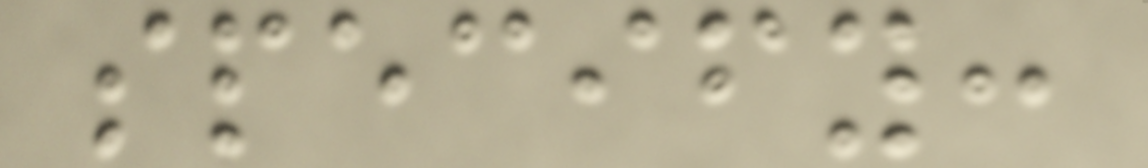specify:
